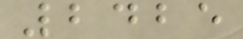2425
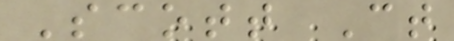Scott Ct
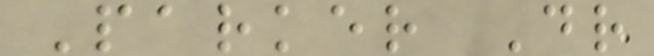Parker Dr
